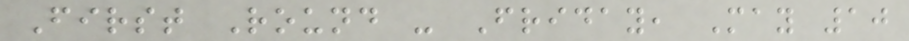First Round - Friday, May 10
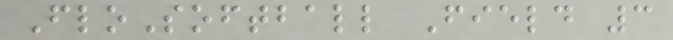FloSoftball Field 3
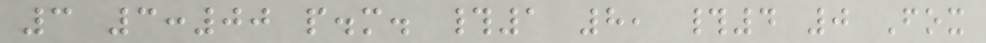3 3:00 p.m. #1 8, #4 0 Fox
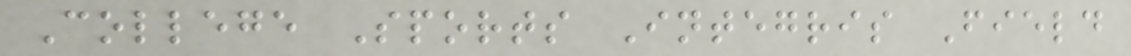College Sports Integris Field
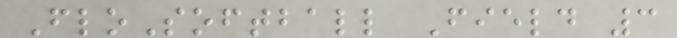FloSoftball Field 3
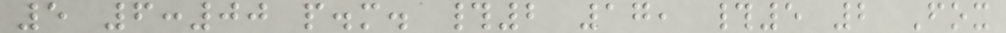5 6:00 p.m. #2 17, #5 2 Fox
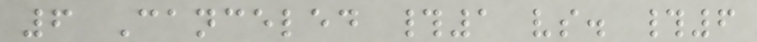6 Canceled #1 vs. #6
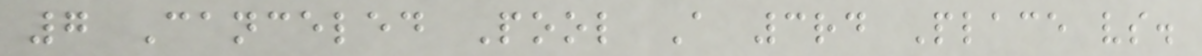7 Canceled Pool A 3rd Place vs.
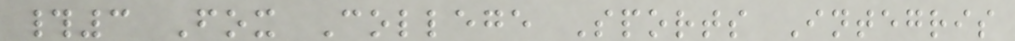#3 Fox College Sports Integris
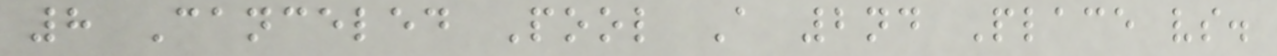8 Canceled Pool A 2nd Place vs.
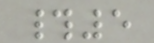#5
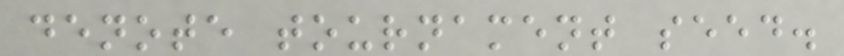denote tournament seed.
